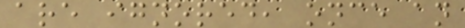are ignored, once an
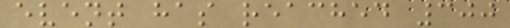event has reached 300
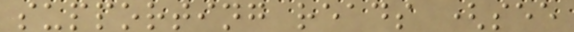supporting reads (see
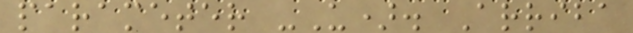parameter -U). Arriba
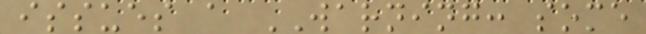issues a WARNING: some
